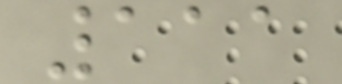111
